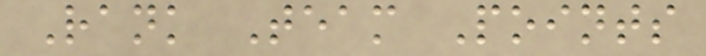Rank Team Points
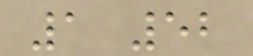1 52
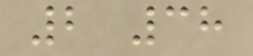2 38
